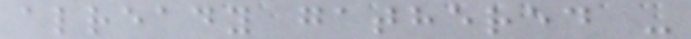already gathered -
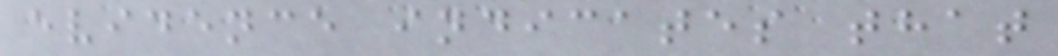evidence indicates that
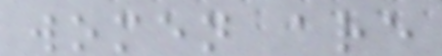women are
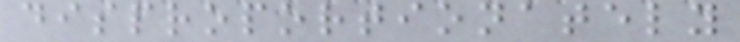disproportionately
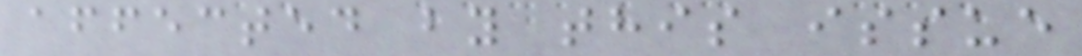affected by this issue
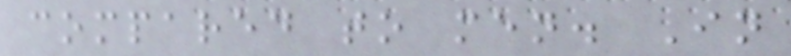compared to men. In
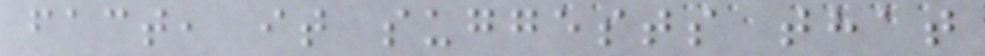fact, it suggests that
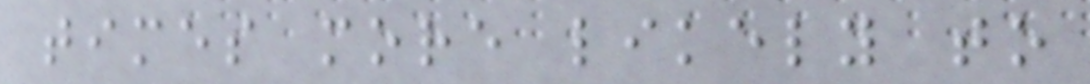times more likely to
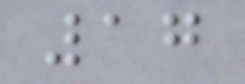17
